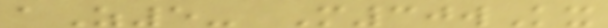aZ5- M30wKx
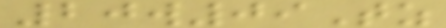20w09Tz
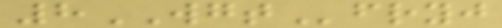8WGTfryj
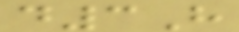d3H
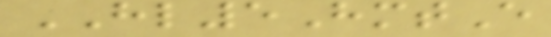HL5HmtE
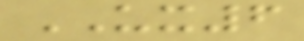UX6
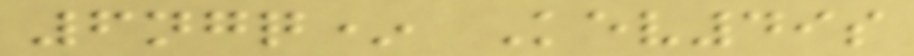6ngq* Kev49s
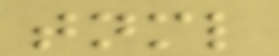tnml
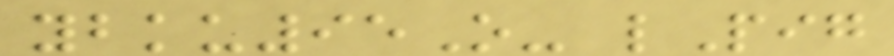ybku95O- lPig
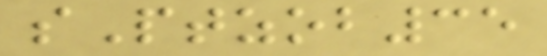sPtzob35
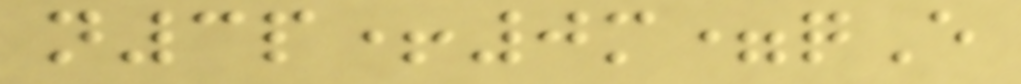n3p+0m=qE
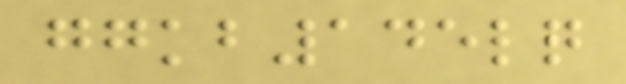ggkb145lq
